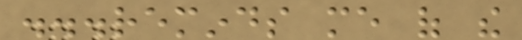...reminds me of the
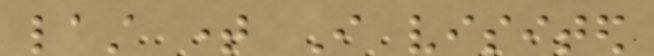last time I visited
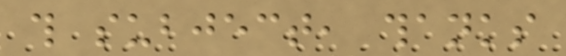this subject, thanks
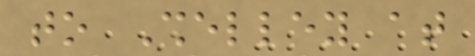to Shelley at
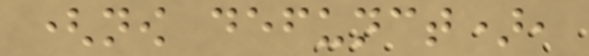(now defunct),
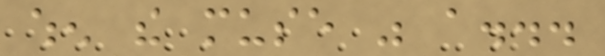when the muse was a...
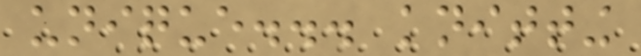unique... knitting
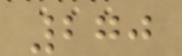270
